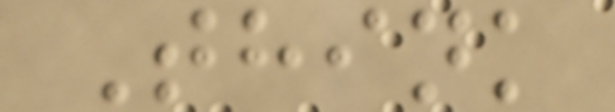Think
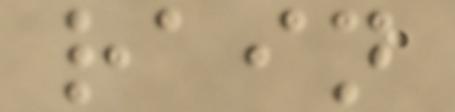rain
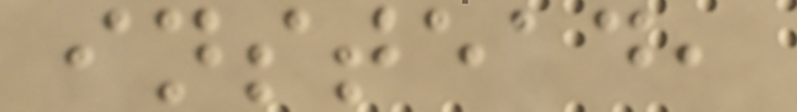instead,
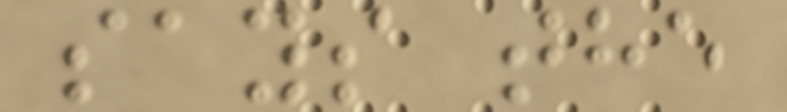says the
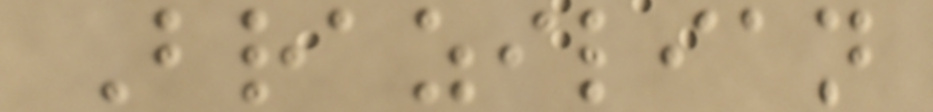Brazilian
